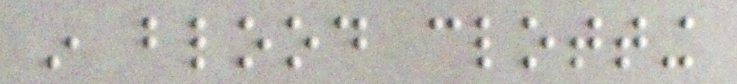in blood clotting
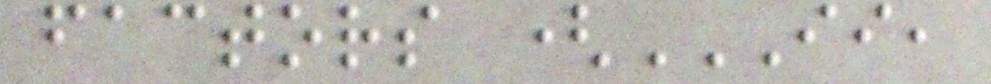factors (II,
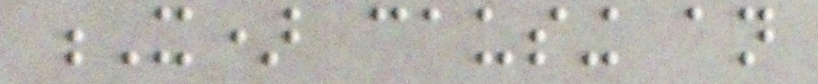X) causing an
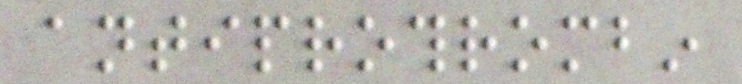antiprothrombin
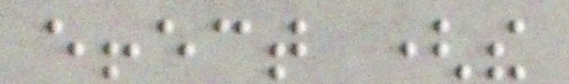effect (the
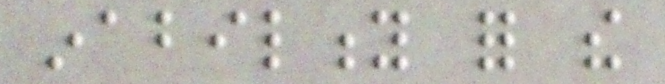inability for the
